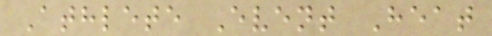Athlete Event Heat
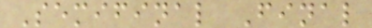Semifinal Final
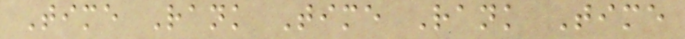Time Rank Time Rank Time
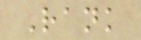Rank
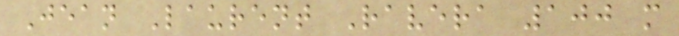Jean Laurent Ravera 100 m
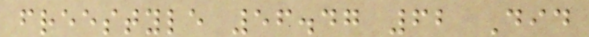freestyle 56.47 62 Did
